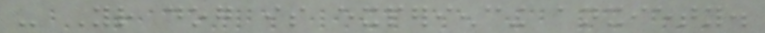- Your dog is experiencing anxiety.
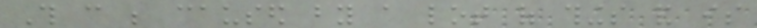This can be caused by a lot of things and is
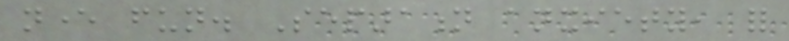never fun. Separation anxiety, for
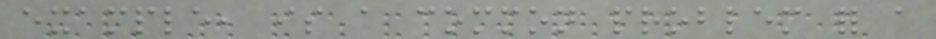example, is a common problem for a
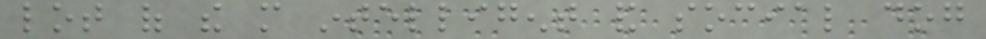lot of the more intelligent and social dog
